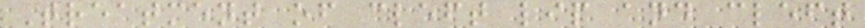Treatment of cleft lip and cleft
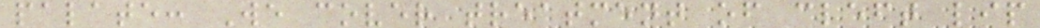palate: We cover treatment of cleft lip
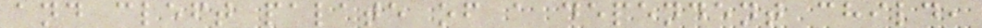and cleft palate of a dependent child,
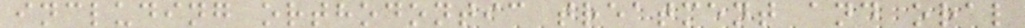including orthodontic treatment and oral
